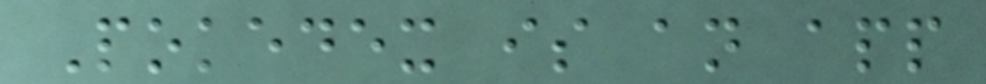Pokedex is an app
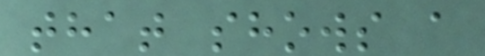that shows a
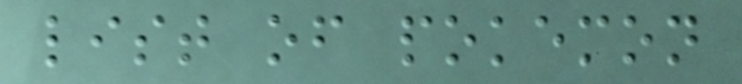list of pokemon
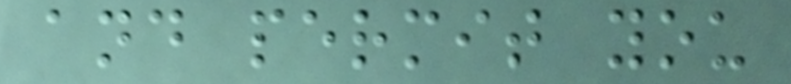and permit you
